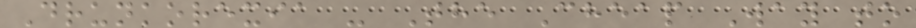Drunkorexia - The Cheap Way to
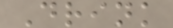Drink
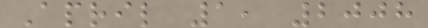April 1, 2008
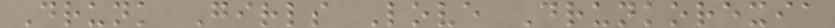Drunk Girls Love Drunkorexia
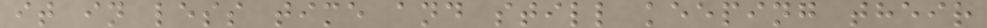it in less time and still keeping their
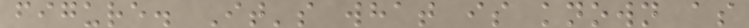figure. It's what is known as
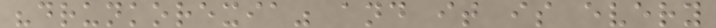"drunkorexia" and it is every
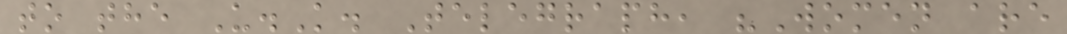to the U.K. Telegraph, "Women are
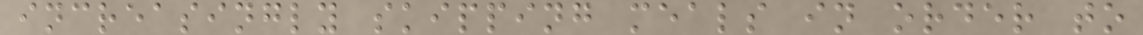increasingly skipping meals in order to
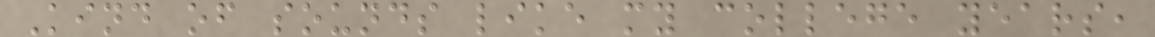Kind of sounds like my college years,
